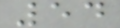54
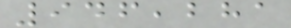946,281
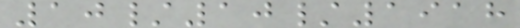10/10/1918
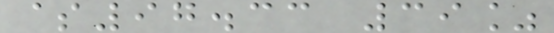$97.33 39%
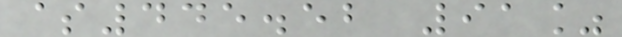$445.52 91%
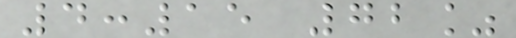4:15 72%
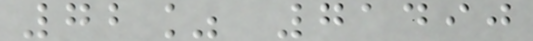72% 71490
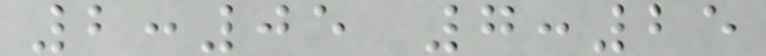2:05 7:25
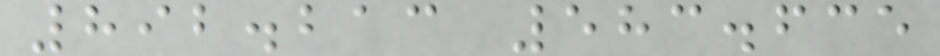892.213 583.635
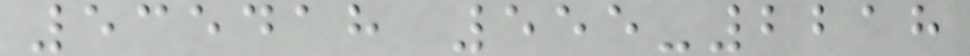535418 555-2218
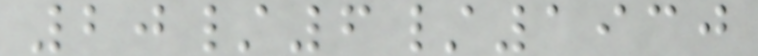20/6/1930
